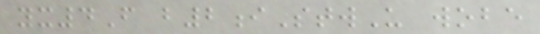yx4F b2iStwU wobe
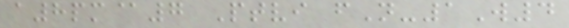a8pm@7 Ptvi fN-1W4
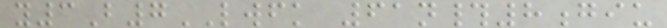y3B7LWFK 61n#8giu
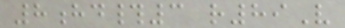8hd#3 r89V
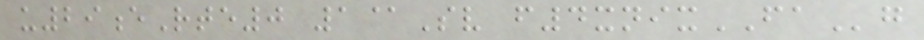u29eRte0 1@Sv f4xnixFAg
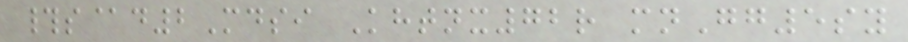#s@d2Mdsi Khtnx72r mnGg5sy
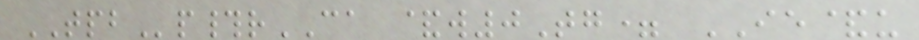TPBp#rCA &w0Tg= IE&u
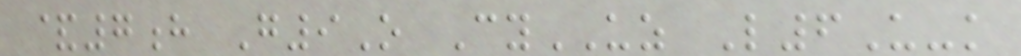&7h G9O CyUZ L6U-k
